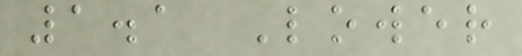1.1 Lower
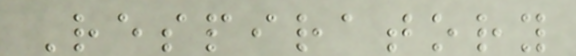Respiratory
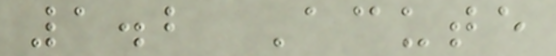1.2 Acute
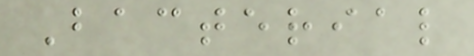Bacterial
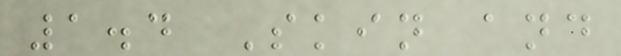1.4 Skin and
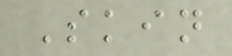Skin
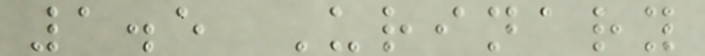1.5 Urinary
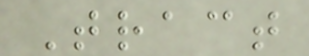Tract
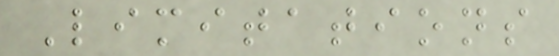Limitations
